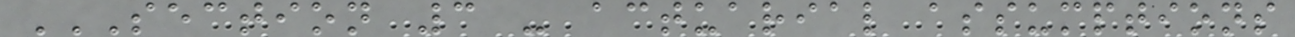SECTION 3 - ACTUARIAL ASSUMPTIONS
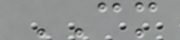CM
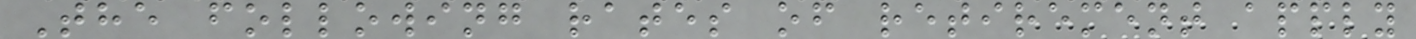The following rates of retirement apply
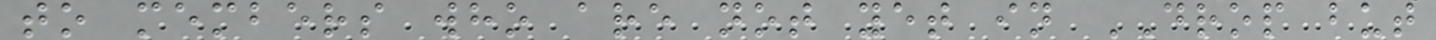to members who are not yet in DROP but
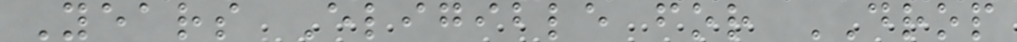Years Eligible for DROP
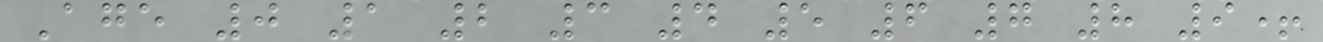Age 0 1 2 3 4 5 6 7 8 9+
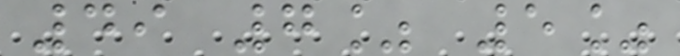49 7% 5%
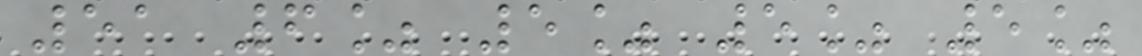51 6% 5% 5% 5%
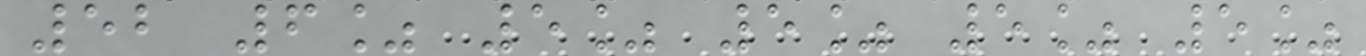52 6% 5% 5% 5% 5%
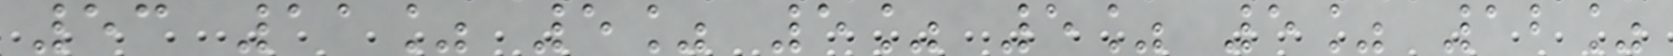53 11% 5% 5% 5% 5% 12%
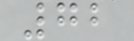72
